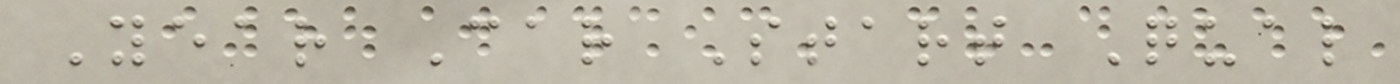Year Car Start Qual
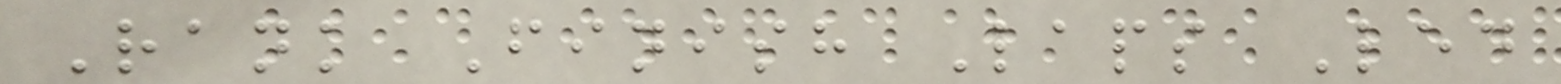Rank Finish Laps Led
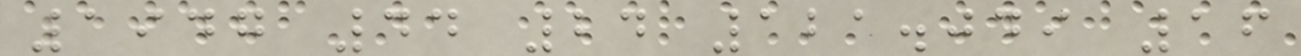1947 44 24 121.049 16
